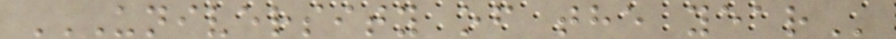UNIVERSITY OF THE YEAR
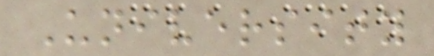University
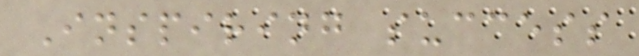Inspiring success
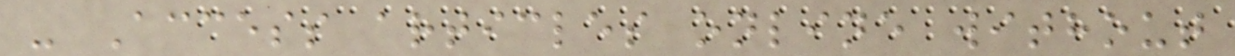- Access articles online without
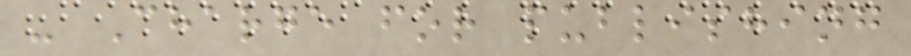- Charge for publishing
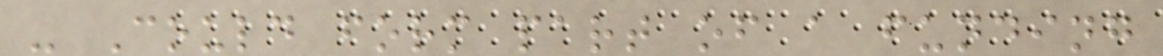- Could form part of a funding
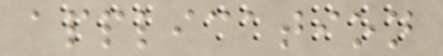application
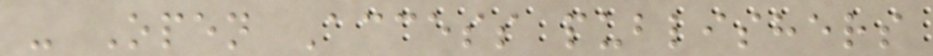- Open Access publishers
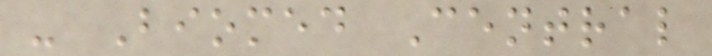- Biomed Central
